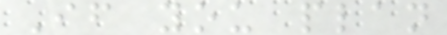If you plan
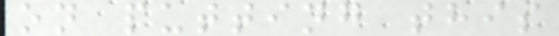on putting this
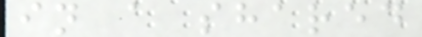in a shared
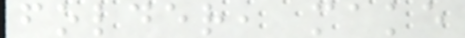folder, make
